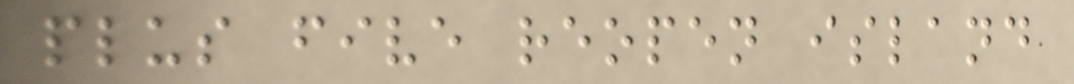plus five reopen island
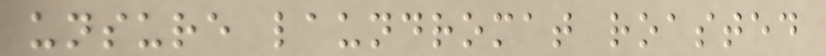unsure laundromat roasted
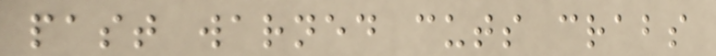past warned cuts crabs
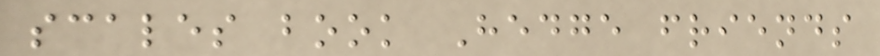scales book Hedge friends
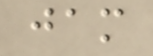jam
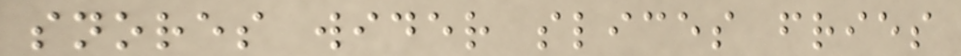snores wider slices fries
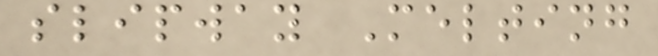slipway Melting
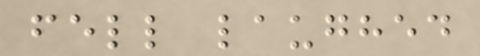fell laughed
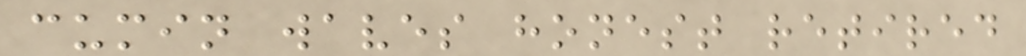cumin waves honest retired
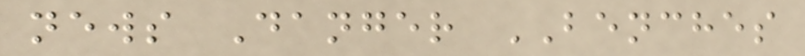news Danger BENCHES
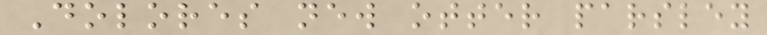Dolores new otter parsley
